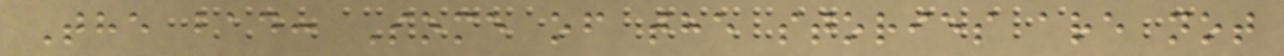The bad: Some of the stories are not
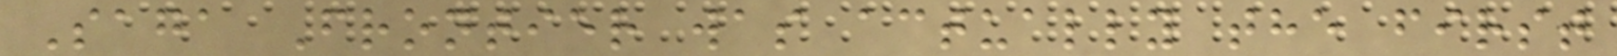Saga Frontier was actually the first
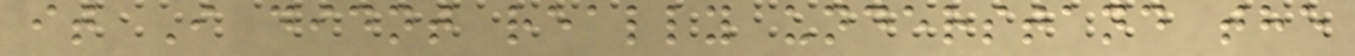it I didnt really understand the
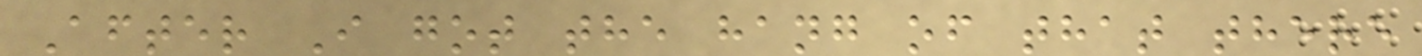After I got the hang of that there
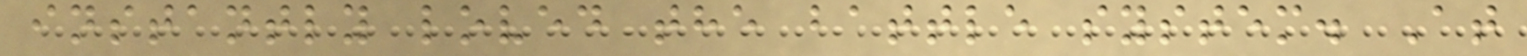instantly loved the battle system. At
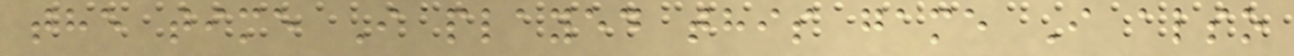the time I played this game I also
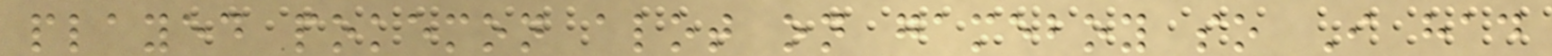played pokemon alot on gameboy so I had
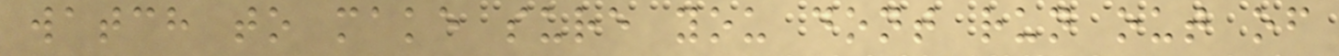watch to make sure you dont run out of
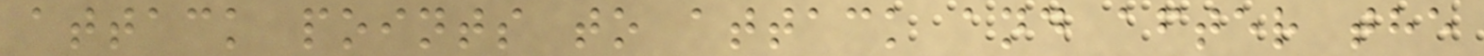attack points to attack and after the
